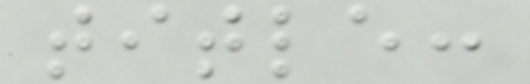title:
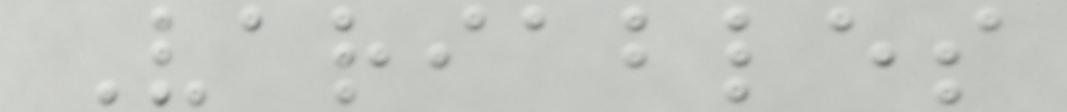Variables
